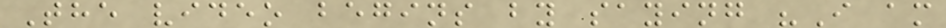The video begins by saying "I am
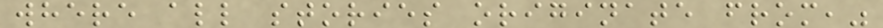where all stories originate from,"
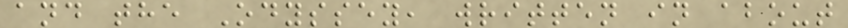and the Odyssey, written in about
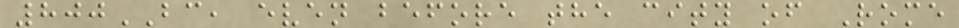800BC, even before the city of Rome
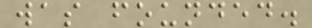was founded.
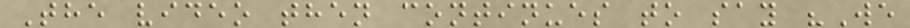The video then continues to say "We
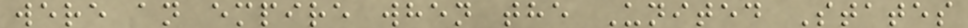were an empire when the United States
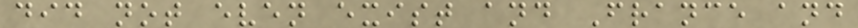did not even exist and France and
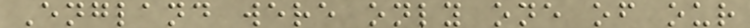England were only one of our
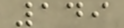149
